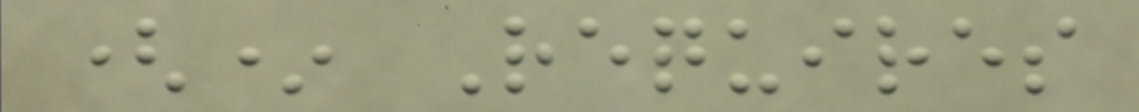(* Requires
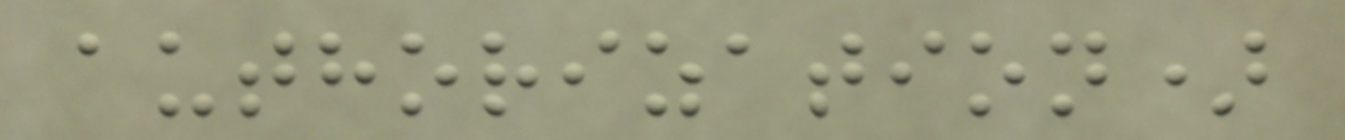authorization)
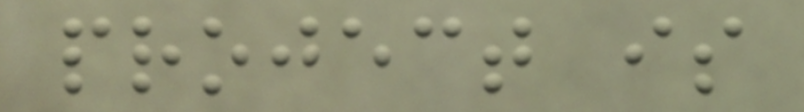project is
